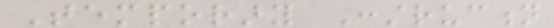Temporary Construction
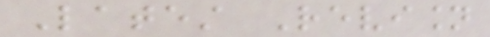Latest Revision
